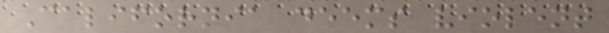California deems violent
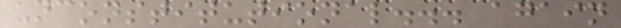unconstitutional... again
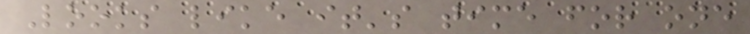Looks like it's time for one
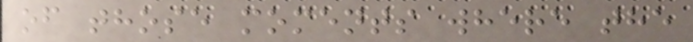of those moments where the
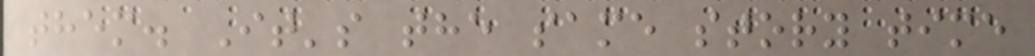them. It's the same story time
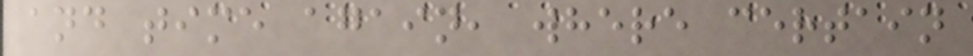and time again, where certain
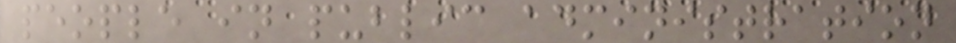people in public administration
